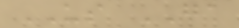US GA
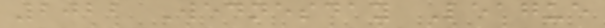2022 Wednesday League
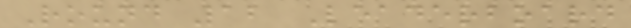Round 12 Leaderboard
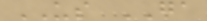US GA
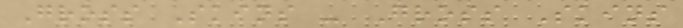Gross Skins - Gross Skins
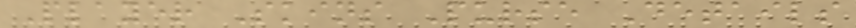Player Skins Purse Details
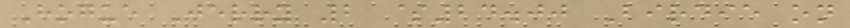Hogue Jerry 2 $24.00 Birdie on
